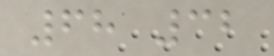68 32
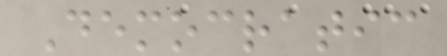Democratic
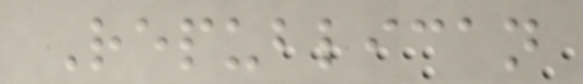Republican
